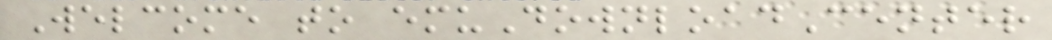Welcome to emuDownloadCenter
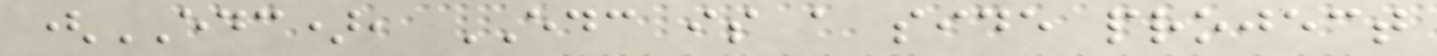(EDC), EDC is a side project
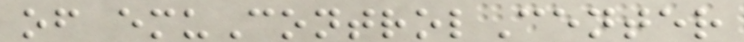of emuControlCenter
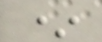*
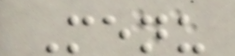Menu
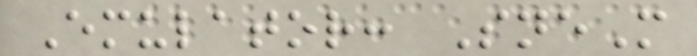Emulator: SneM
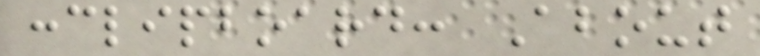:clipboard: About
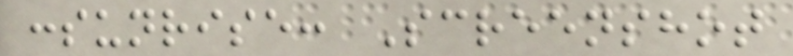:sunrise: Screenshot
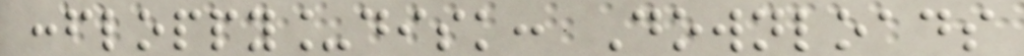:floppy_disk: Downloads
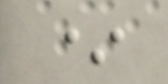*
